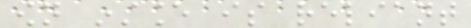own instance is reliant
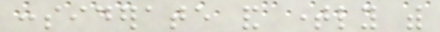considerate and timely with
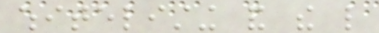whitelisting and the like
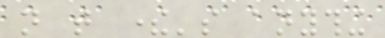not that there's anything
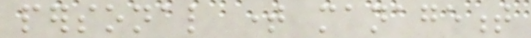personal time management
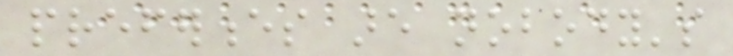preferences are nobody's
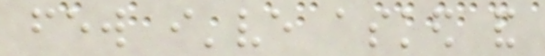few i've asked and
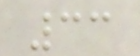33
